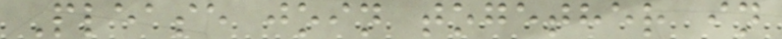Please join together in
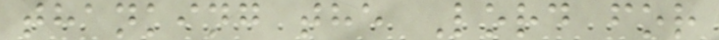thanking the Lord for
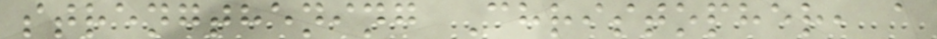strengthening Christopher, a
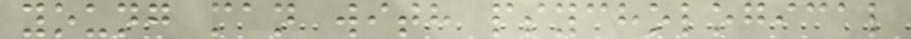young man with psychological
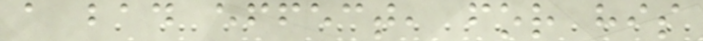a bad effect, for his
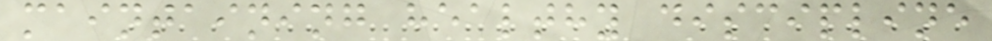maintaining healthy discipline
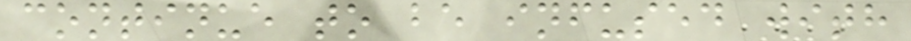continue to be infused with
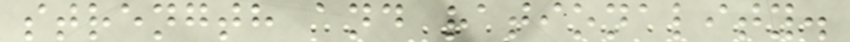strength and rationality.
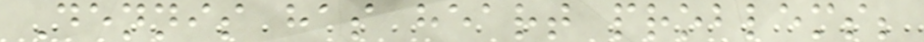Dennis has heart problems;
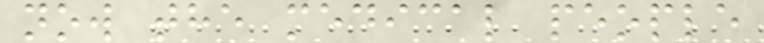now the medical people
